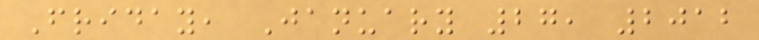Friday, January 27, 2012
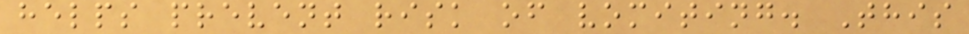helps prevent risk of vomiting. This
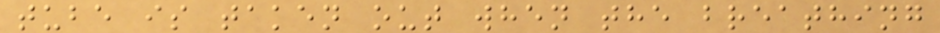tube is taken out when the breathing
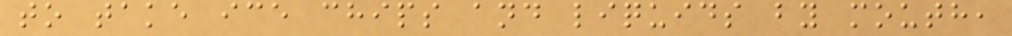to take ice chips and liquids by mouth,
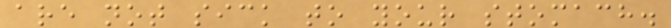are not sick to your stomach.
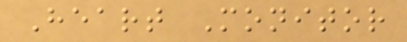Heart Monitor
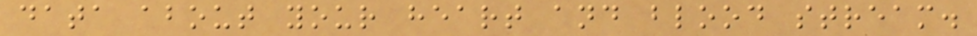data about your heart and blood stream.
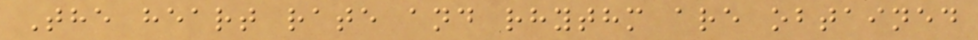The heart rate and rhythm are obtained
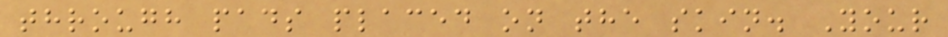through pads placed on the skin. Your
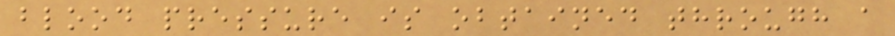blood pressure is obtained through a
